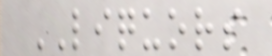LIQUORS
